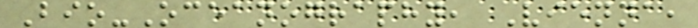Bio-Oceanography, Vienna,
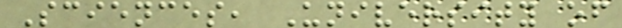Sciences, University of
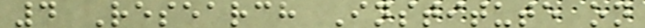4 Research Institute on
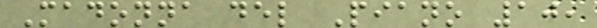Madonna del Piano 10,
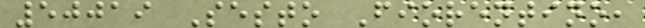50019 Sesto Fiorentino,
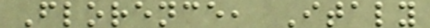Florence, Italy
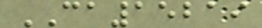CA15219
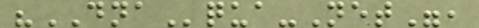"DNAqua-Net",
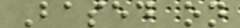Based on
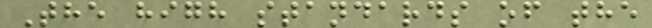The high standards of the
